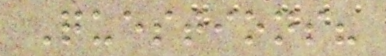Questions?
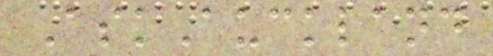AskAuckland
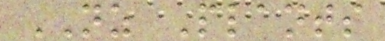NZ Plants
